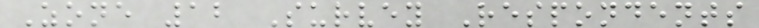Zone 12 Survey Respondents
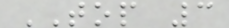TOP 3
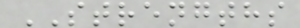STRENGTHS
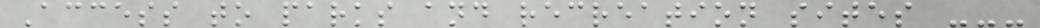Access to parks and recreation sites ---
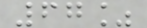67%
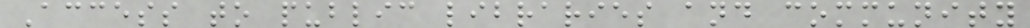Access to public libraries and community
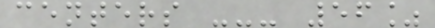centers --- 56%
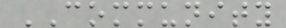COMMUNITY
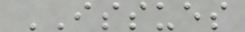ISSUES
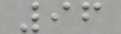96
